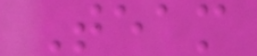Team
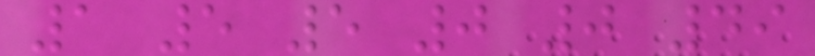1 5 5 0 0 49
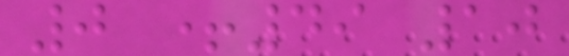0 +49 10
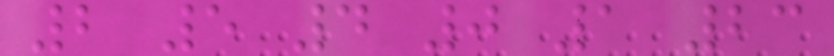2 5 4 0 1 23
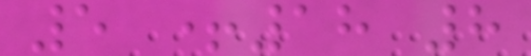5 +18 8
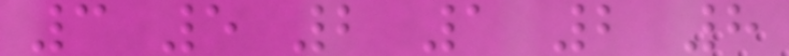3 5 2 1 2 8
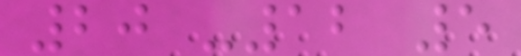20 -12 5
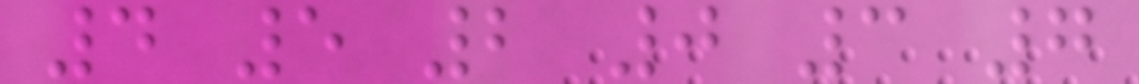4 5 2 0 3 7
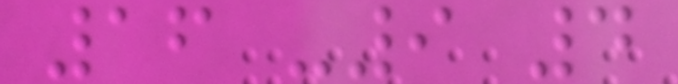16 -9 4
